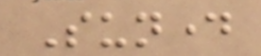Sunday
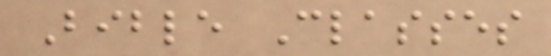Bible Classes
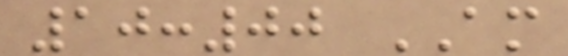10:00 AM
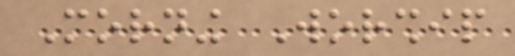Morning Worship
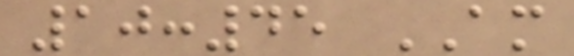10:45 AM
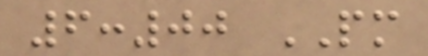6:00 PM
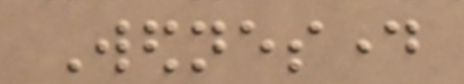Wednesday
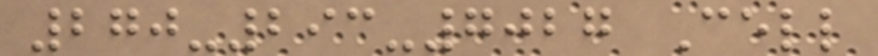270-293-7027 Cell
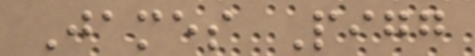James Pigg
